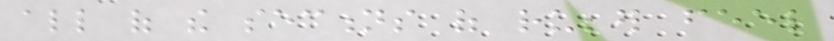all of the sections of rubber feel
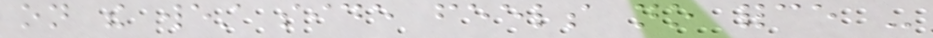on the west side feels no force -
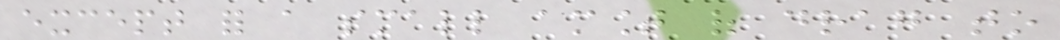except for a small amount of drag to
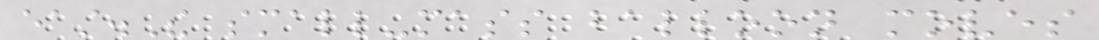east.The small-mass balloon moves
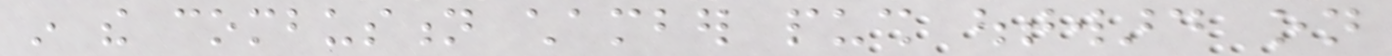in the combustion chamber push outward on
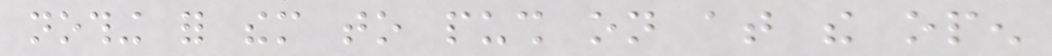nothing for them to push on at the open
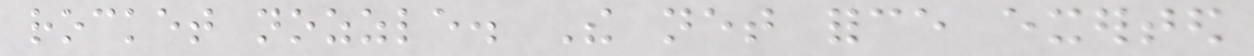rocket nozzle. The net force exerted
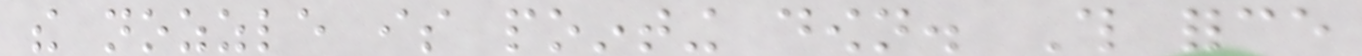the nozzle is pointing down. This force
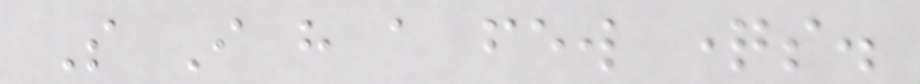So I have a few questions.
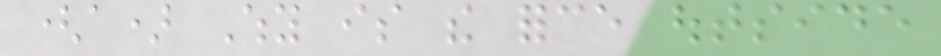(a) Why is the force outside
